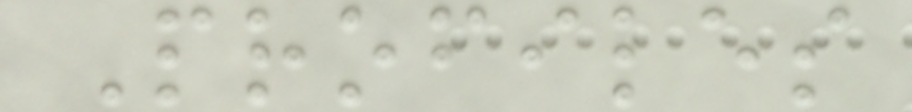Profiles
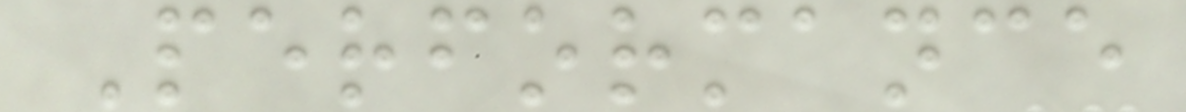Performance
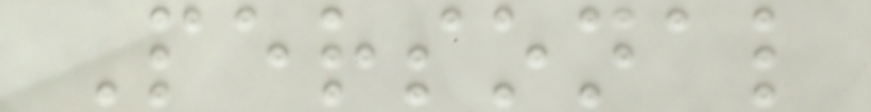Personal
